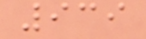939
